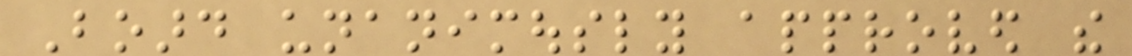Board unanimously approved the
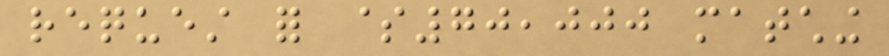request for $70,000 matching
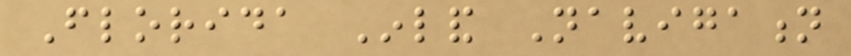Florida Inland Navigation
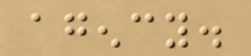agency.
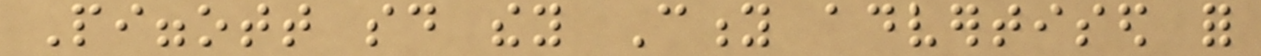Piggott said they City advertised for
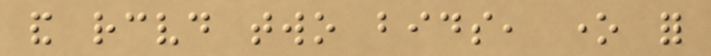and received two bids, one for
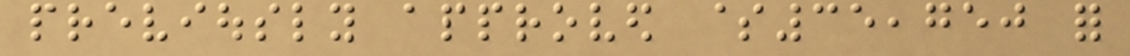previously approved $35,750 for
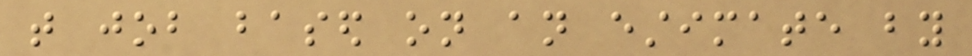that job based on an estimate by
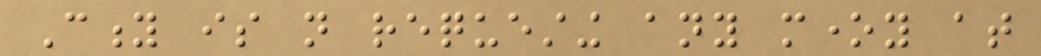City is not requesting any money at
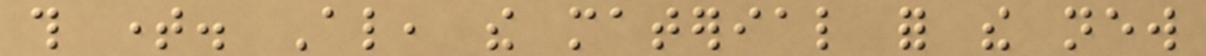this time. Also, the material for the new
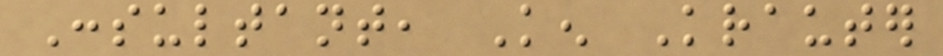Consultant, Ken Krauter
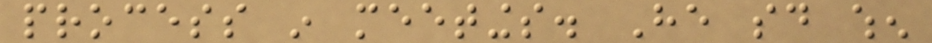process in meetings. He said when
